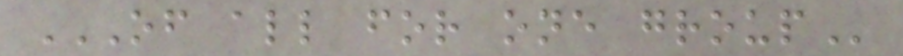OF ALL FOR ONE GROUP
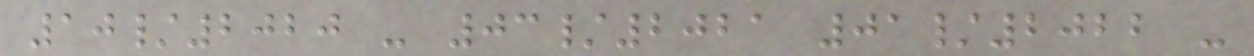10/2020 - 03/2021 01/2022 -
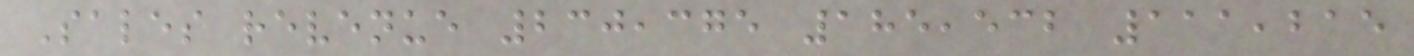Sales revenue 230,375 185,532 111,215
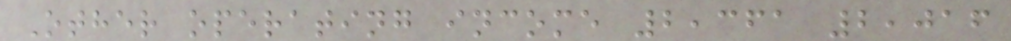Other operating income 2,361 2,016
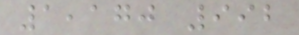1,170 992
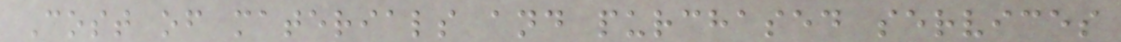Cost of materials and purchased services
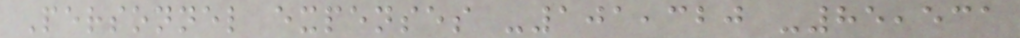Personnel expenses -101,320 -85,531
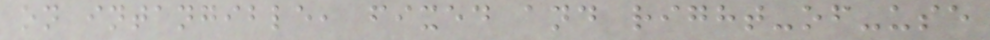on intangible, fixed and right-of-use
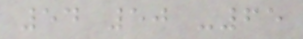54 50 -65
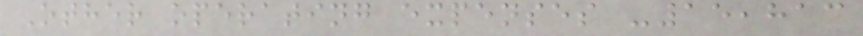Other operating expenses -15,813
